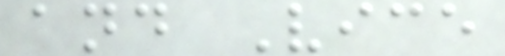and Vice
